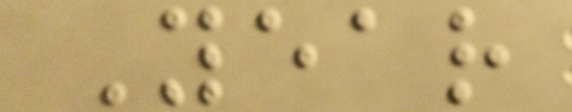Year
